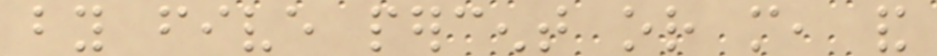by five percent or more, and
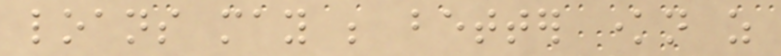loans may be better known as
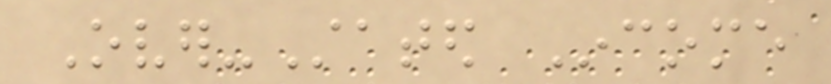Over-Stated Income
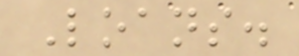Loans.
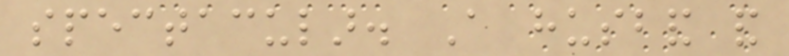spectacular. A husband and
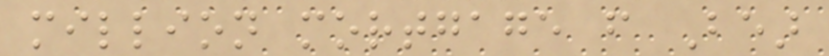million mortgage from Bear
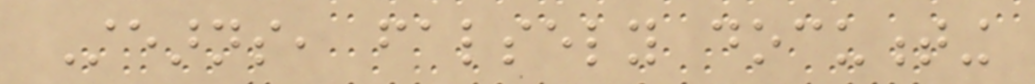Stearns, falsely documenting
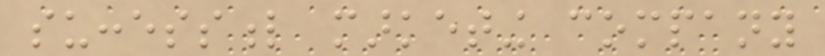successful marketing company
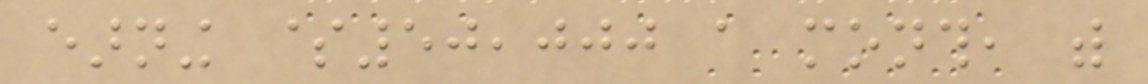earning $50,000 a month, with
